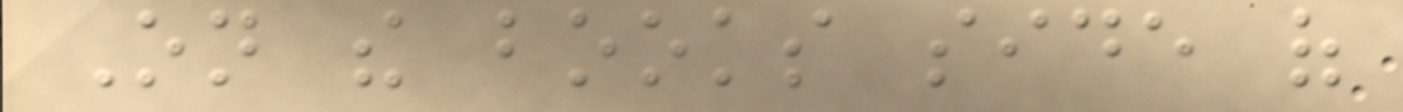On the books side of
